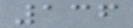136
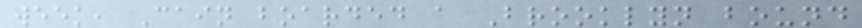week, Cain boarded a Brooklyn bound
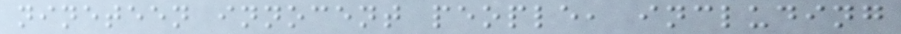nineteen innocent people, including
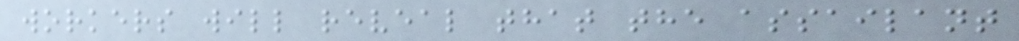workers will reveal that the assailant
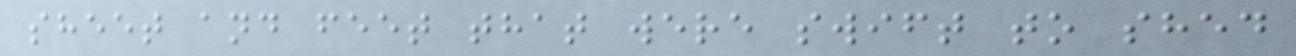sheet and feet that were swift to shed
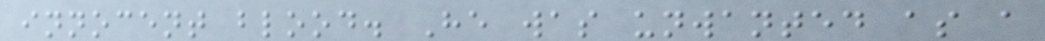innocent blood. He was unwanted as a
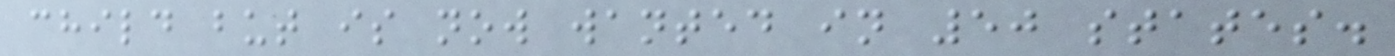child but is now wanted in 50 states.
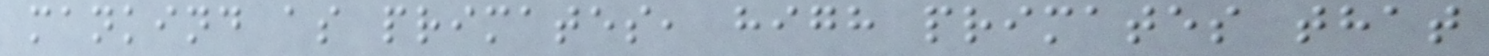mankind as primates, high primates that
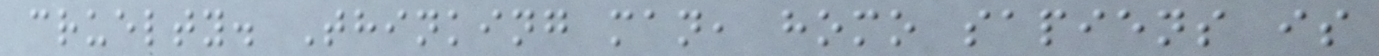cruelty. Thinking man, homo sapiens is
